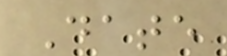Date
